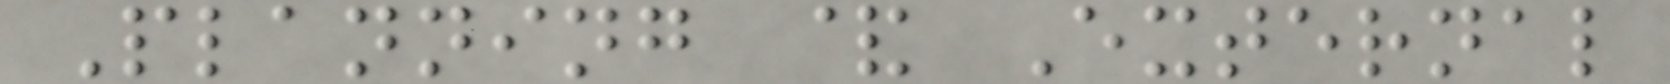Planning & External
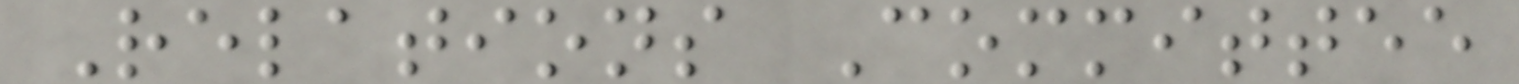Relations Committee
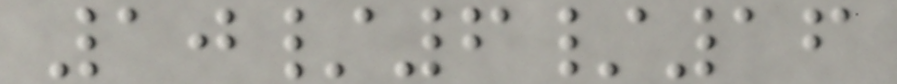10/6/16
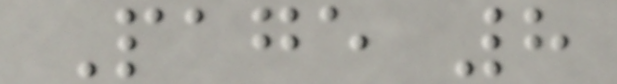Page 8
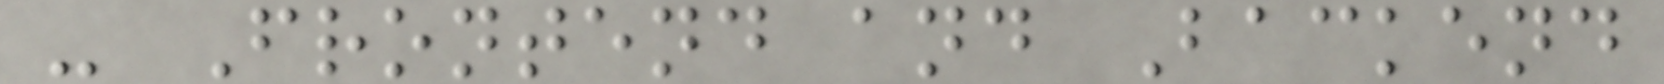- Frontend and Backend
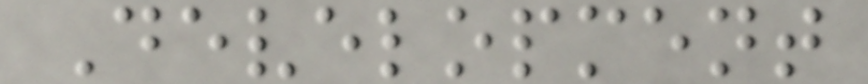Development
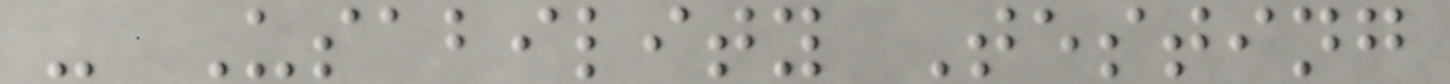- Usability Testing
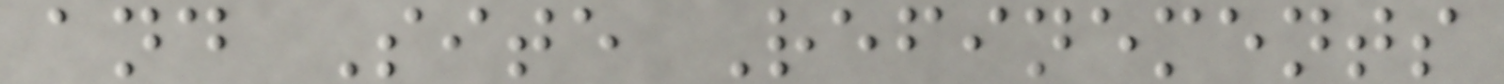and Site Refinements
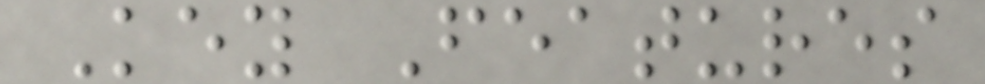Key Features
